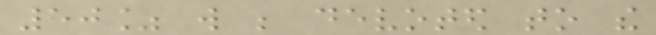50% will be devoted to the
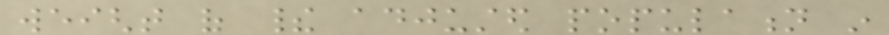weight of their adjusted population in
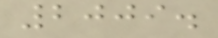2009.
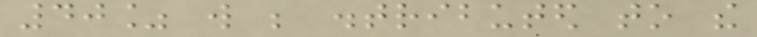40% will be distributed to the
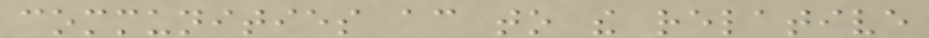communities according to the relative
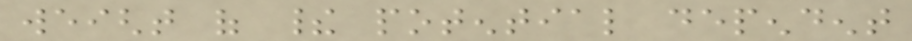weight of their potential dependent
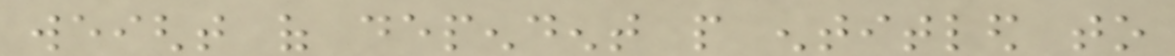weight of dependent people entitled to
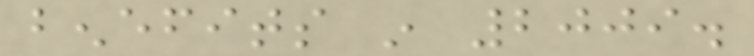benefits in 2009.
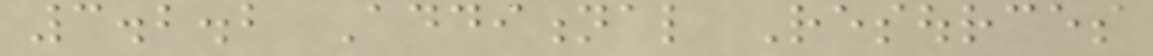3.2.2 Additional Resources
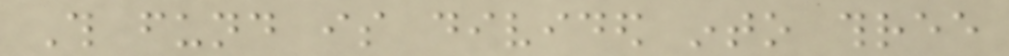This fund is divided into three
